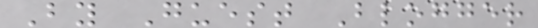By Guest Blogger
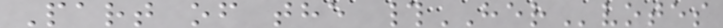Part of the #HERvotes
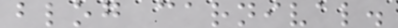blog carnival.
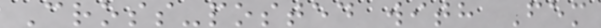Cross-posted with Fem
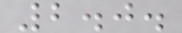2.0.
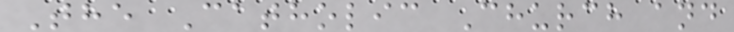The Catholic Church and
